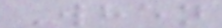When
